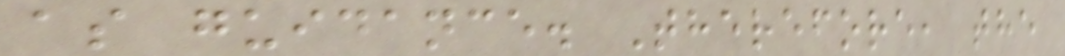as guidance. Therefore, the
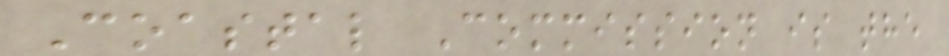Coastal Commission is the
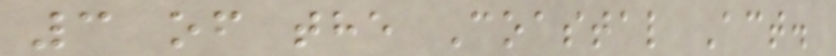3 of the Coastal Act.
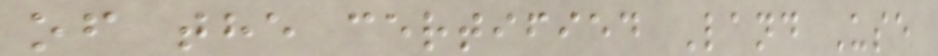of the certified Land Use
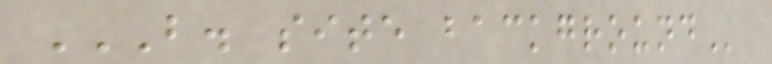B. SITE BACKGROUND
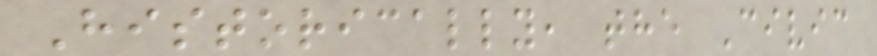Historically, the Civic
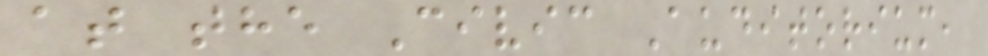at the Civic Auditorium,
